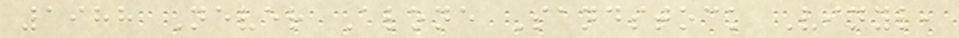1988 Never Alone Sandstock Vinyl,
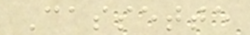Cassette
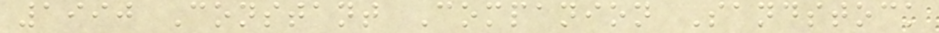1990 Constant Companion Sandstock
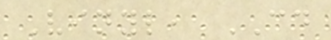Vinyl, CD
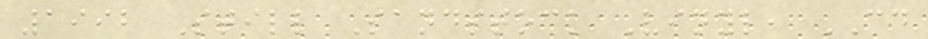1992 Still Sandstock Vinyl, CD
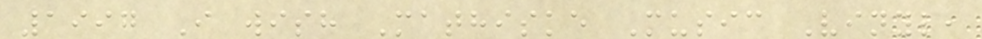1997 I wish Mathiske Music Vinyl,
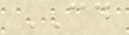CD
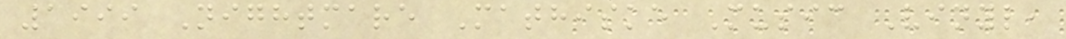1999 Nightmare Mathiske Music Vinyl,
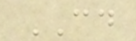CD
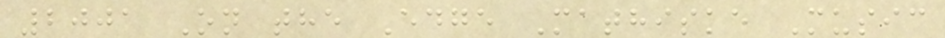2001 On the Edge Mathiske Music
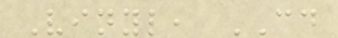Vinyl, CD
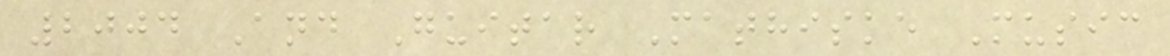2004 And Guitar Mathiske Music
